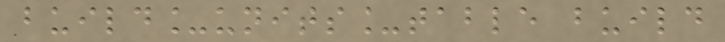build_units_table build
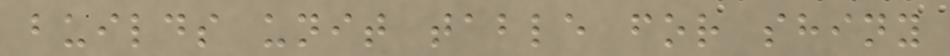builds unit table for shiny
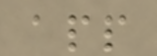app
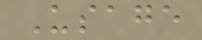Usage
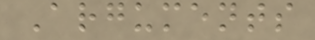Arguments
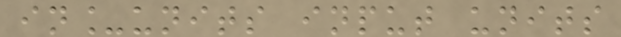in_units input units
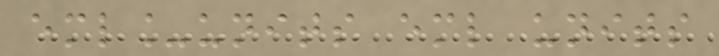eml_units eml units
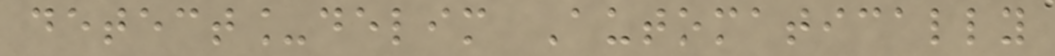detect_delim Automatically
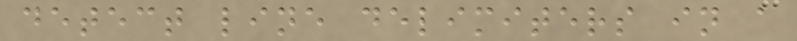detect line delimiters in a
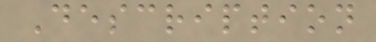Description
